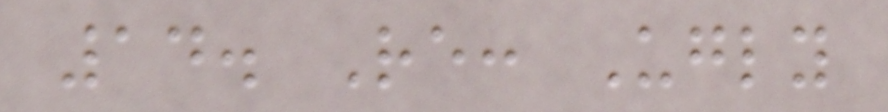14. Re: Ugly
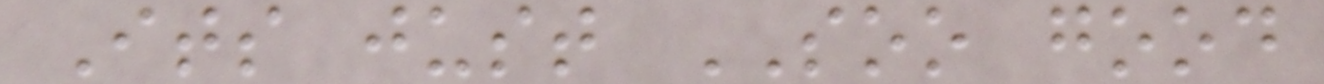Its just SOO good
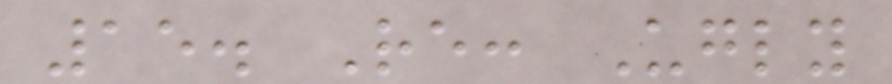15. Re: Ugly
